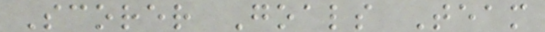Scorer Goals Team
